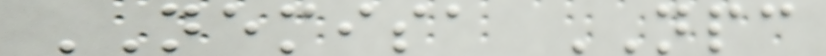NEMISA NPC
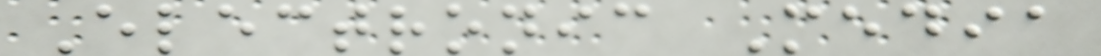Electronic Media
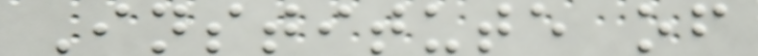Institute of
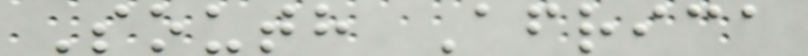South Africa
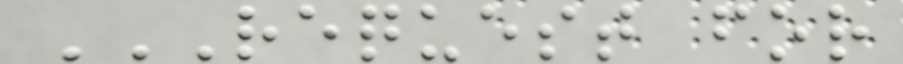REQUEST FOR
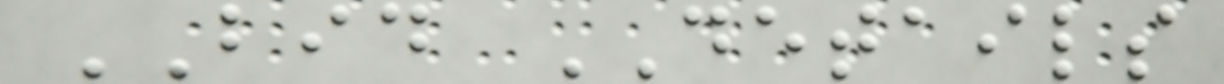BID DETAILS
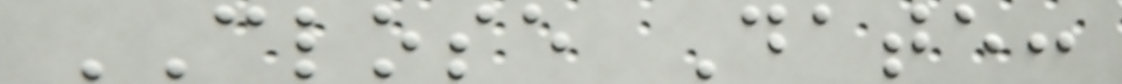CLOSE Date:
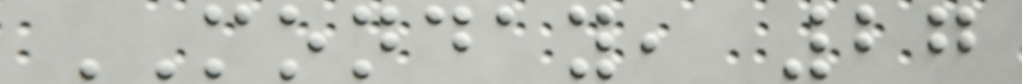MONDAY, 27
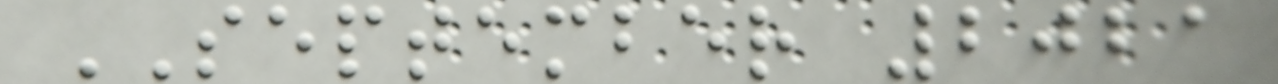SEPTEMBER 2021
